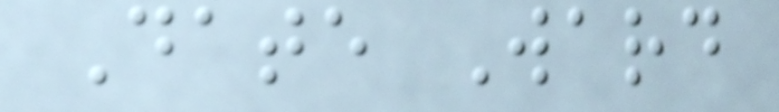Date Ward
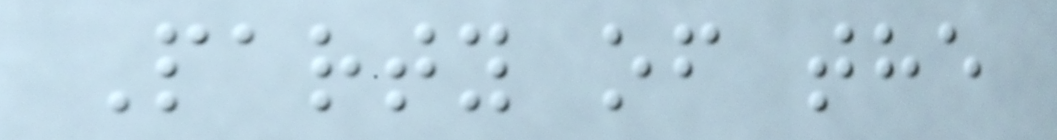Party of the
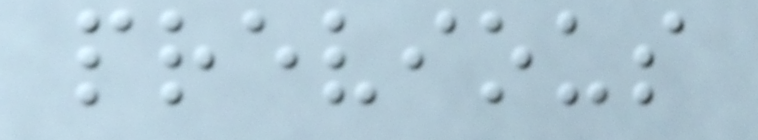previous
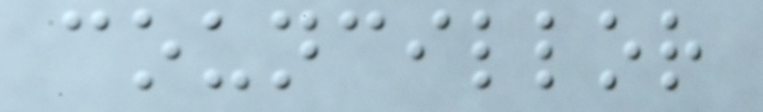councillor
